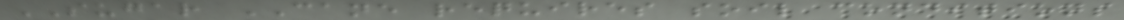SUGAR CANE requires soil conditions
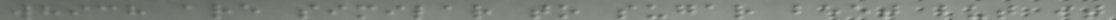which are similar to sugar beet but it
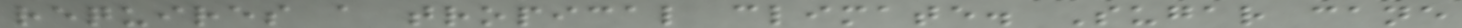requires a tropical climate. Sugar cane
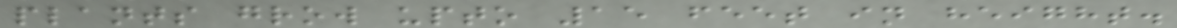plants grow upto 15 feet in height.
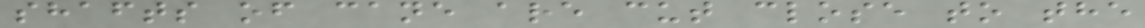shafts of cane are cut close to the
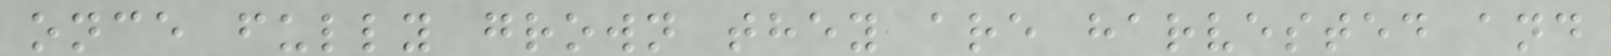once fully grown they are harvested and
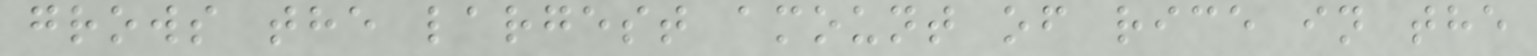grows the largest amount of rice in the
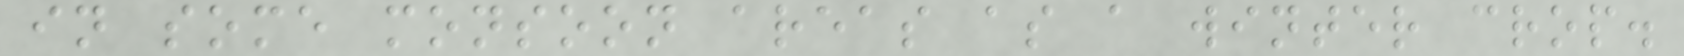in some monsoon areas as a winter crop.
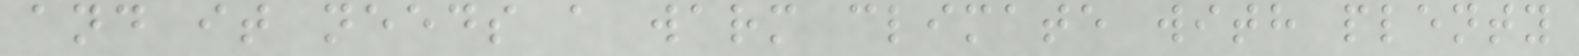and it needs a warm climate with plenty
